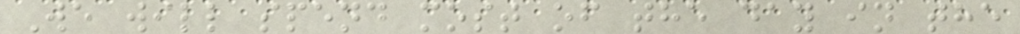We will spend most of the day in the
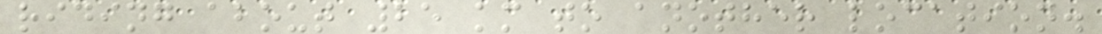riding about 25 km to another location.
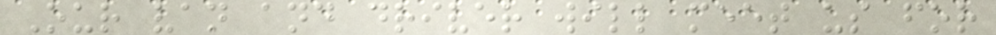Our van and driver will meet us for
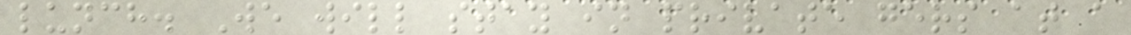lunch. We will stay in private gers at a
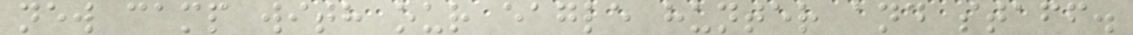new camp with our eagle hunter and staff.
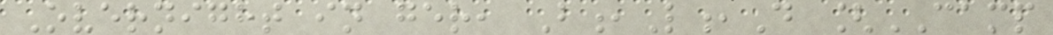Overnight in ger, B,L,D [CAMP
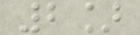2]
